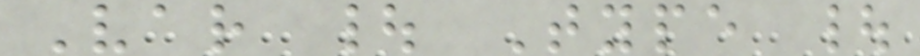Var | Type |
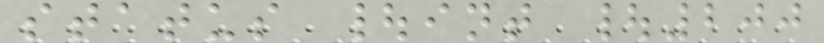status |int |200
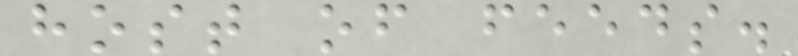host of feeds.
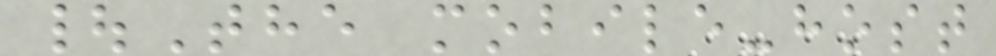|The mobile-host
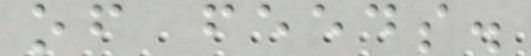of feeds.
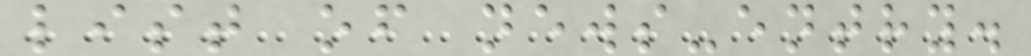list of news-entry.
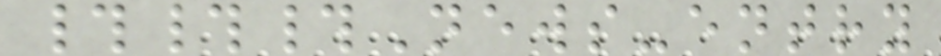###News-entry
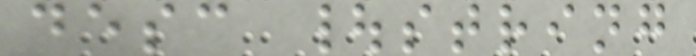desc |string
